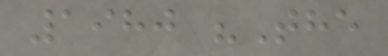1980 "The
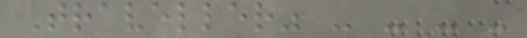Traveller" - - - -
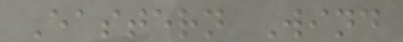Eastern Wind
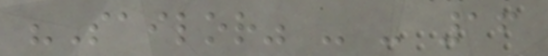"Sailor" - - 16
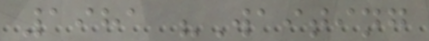1981 "Waiting
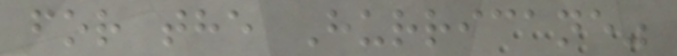for the Hurricane"
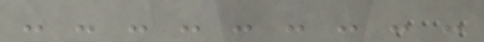- - - - - - - - -
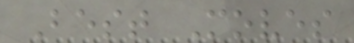Best Moves
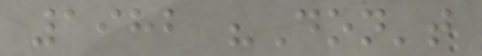1982 "Don't
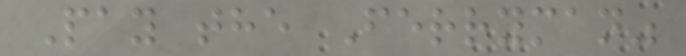Pay the Ferryman"
